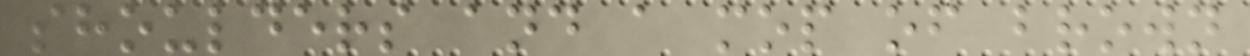shoulders and a mop of brown
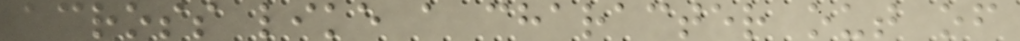across like a character out of
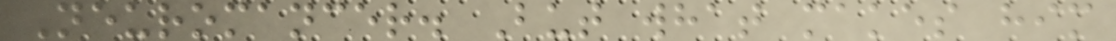Neuromancer. But what makes him
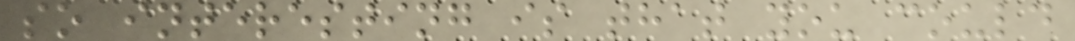so interesting is that you could
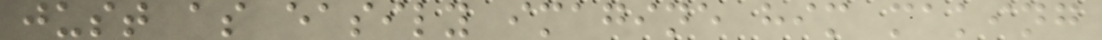just as easily imagine him making
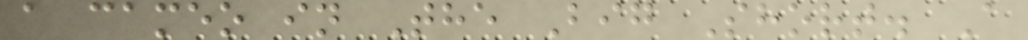a cameo in The Big Short. A
